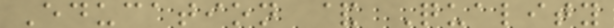Education & Quality
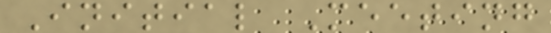Initial Meeting
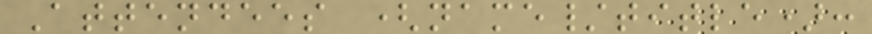Attendees (name/title):
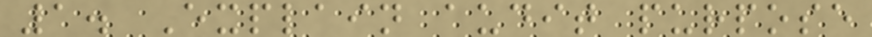1. Explain audit purpose
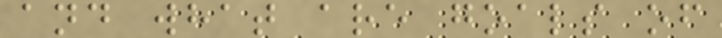and what are goals of
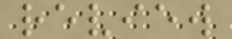review
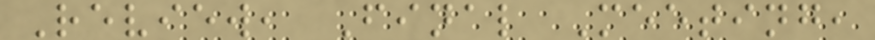Review, Final Meeting,
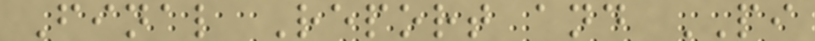Final Report and PI
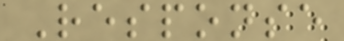Response
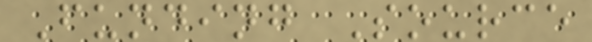Funding Source
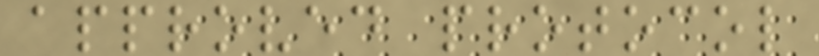approved protocol
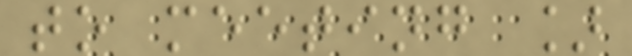to meeting ]
